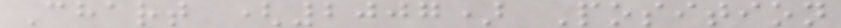Chart (2007) Position
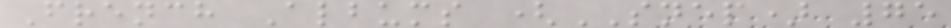French Albums (SNEP) 75
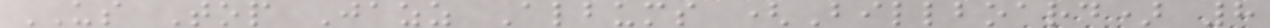US Top Jazz Albums (Billboard) 8
